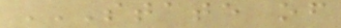STATE OF
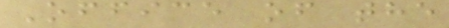Office of the
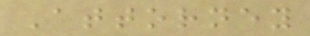Attorney
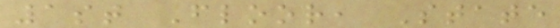1st Floor, State
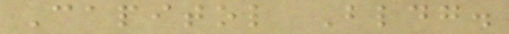Capitol Bldg.
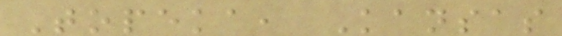Topeka, Kansas
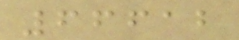66612
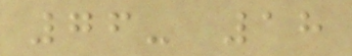76- 18
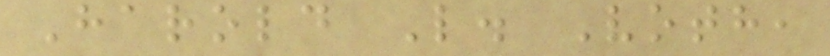Harold L. Voth,
